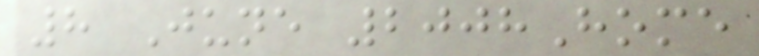8 June 2008Home
